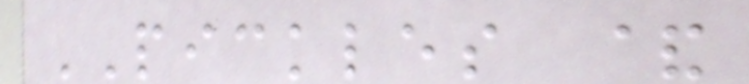PICKLES &
